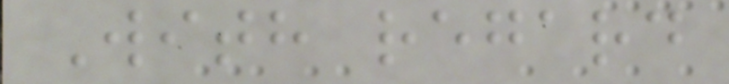With regard
